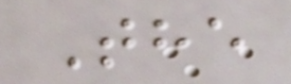The
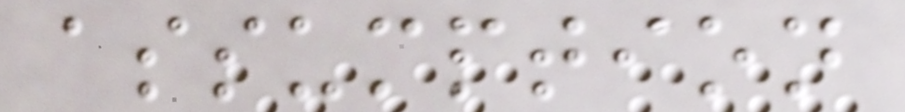assumption
